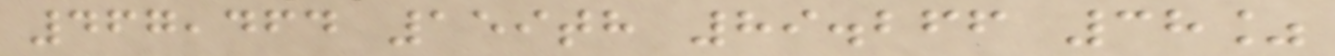467,464 159th 89.266 38%
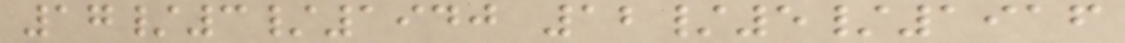17/3/1940 12/5/1916
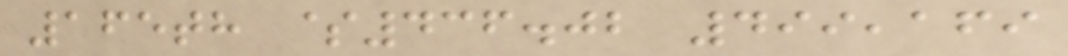165th $436.02 499,169
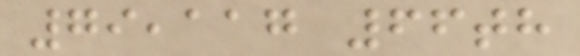79,117 66th
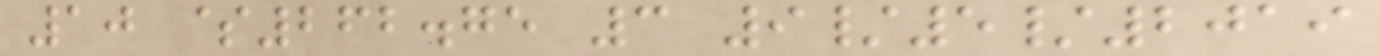10 $262.75 3 9/5/2019
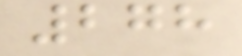278
